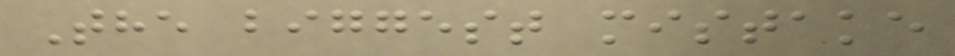The biggest mistake
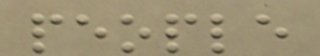people
